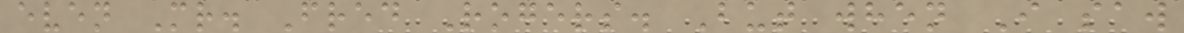even Mr. Fred Rogers. But when I saw
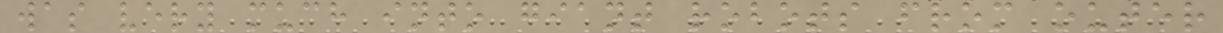was very much into giant robots from outer
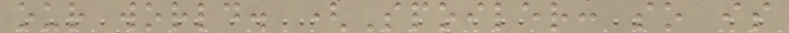our world. (Spoiler: so is
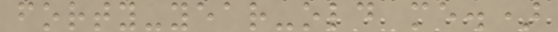forty-year-old me.)
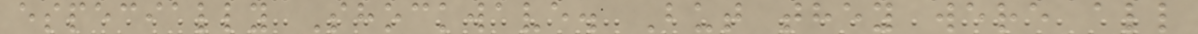especially Shockwave. But they were all
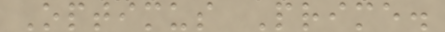Optimus Prime.
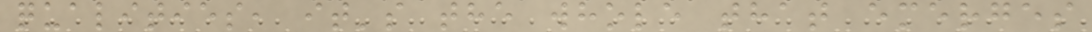qualities, it's the whole that emerges
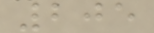205
